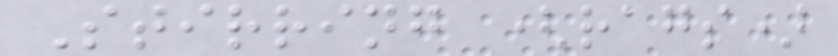Stirring (rags)
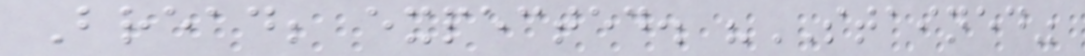Bread; expected. "STAINED"
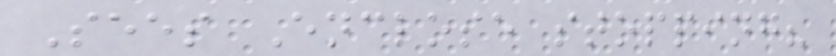Sees Enclose stopping?
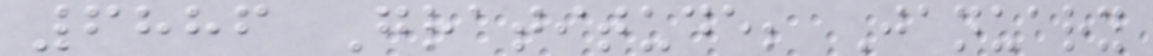6886 Gratitude; January
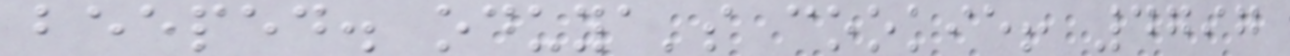beeped. oduya's cookie! 4797
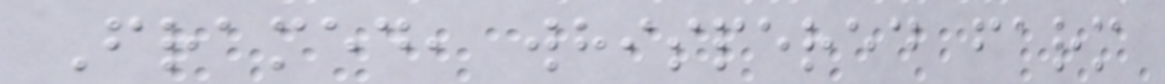Framed, whispered farm
